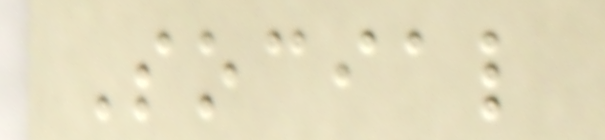Social
